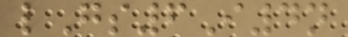lGs6I4n
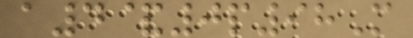a4&0p98M
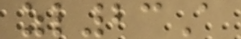zl23A
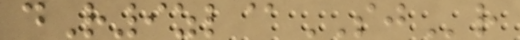dR9zl@SJr
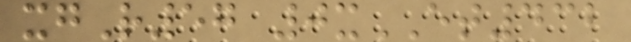xgR57 0xET432
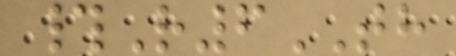#R6TH
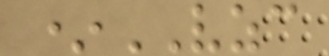*VZC
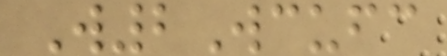W2Wcufc
